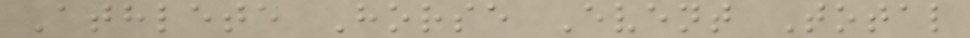Athlete Horse Event Total
